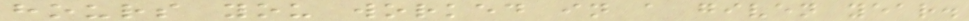hours you worked in a given year.
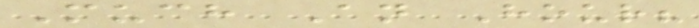Much An Hour?
